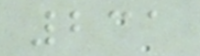231
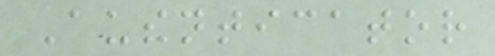Authenticator
